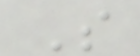S
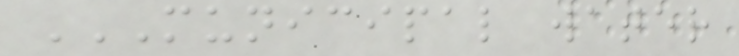MUNICIPAL WATER
